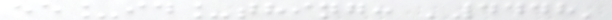ee_id_thing: '4448'
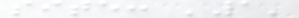site: '1'
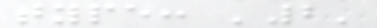type: '2'
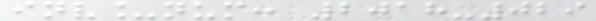inv_num: 2018-029
